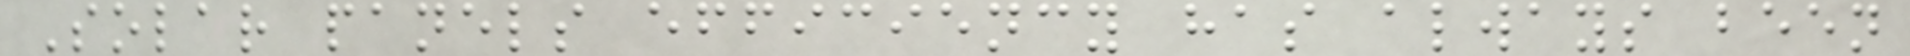Solar panels efficiency has always been
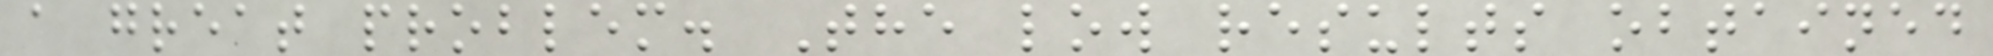a great problem. The low results obtained
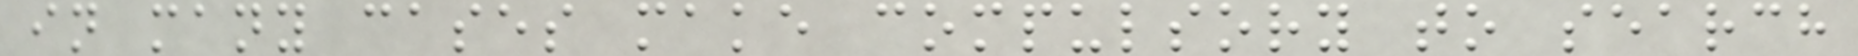in many cases make compulsory to search
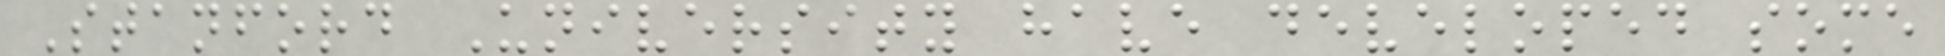Stanford University have developed some
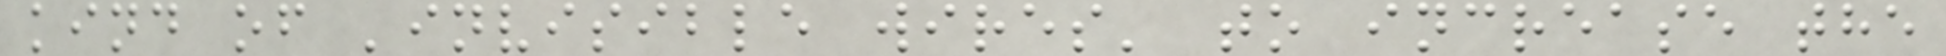kind of 'invisible wires' to increase the
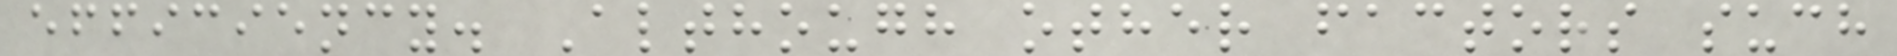efficiency. Although other factors such
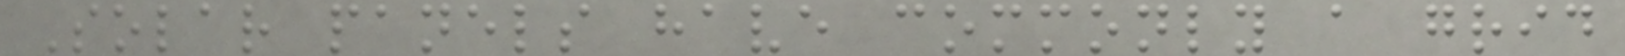Solar panels have commonly a grid
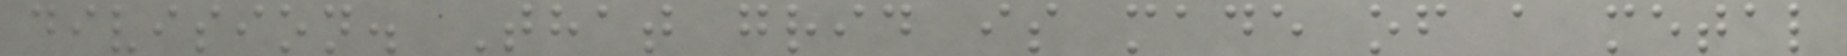division. That grid is made of a metal
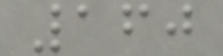160
